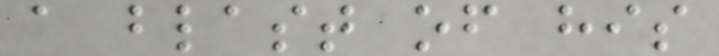a blast of his
